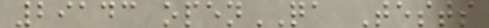29143 openQA Tests
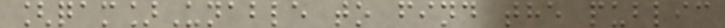[qam]Unable to find the public
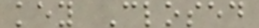key Closed
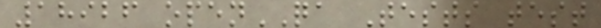18926 openQA Tests test
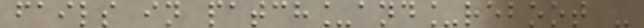fails in patch_and_reboot -
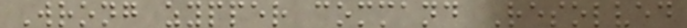Wrong zypper command Resolved
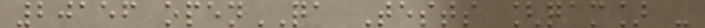20156 openQA Tests [qam] -
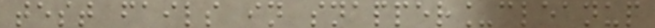test fails in snapper_cleanup
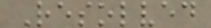Resolved
